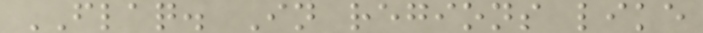FLAQ. In regions like
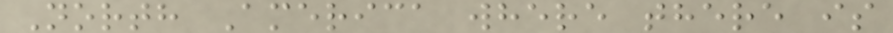North America where there is
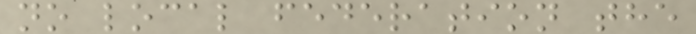no local federation the
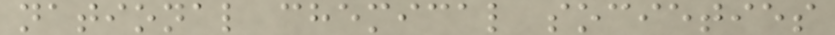national chemical societies
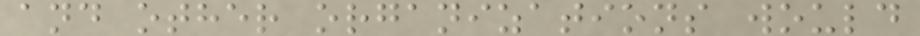and other organizations would
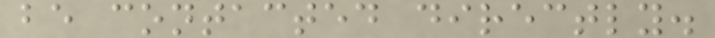be contacted directly.
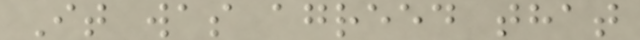It was agreed that
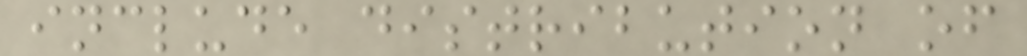include distribution of
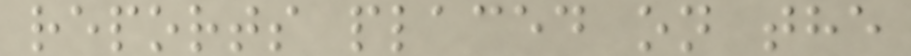reports placed on the
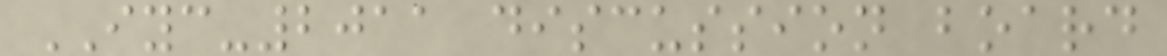IYC-2011 discussion board
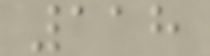118
